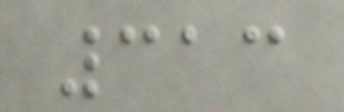313
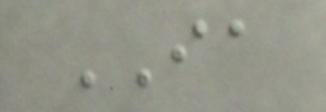IA
